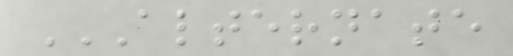ALTERNATE
